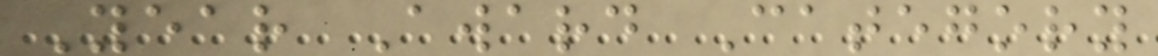Year Award Category
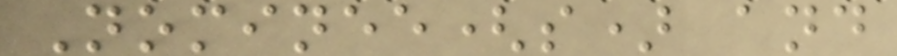Nominee(s) and
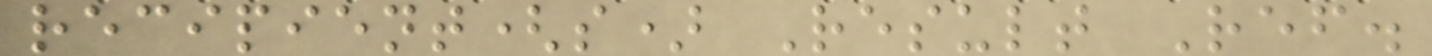recipient(s) Result Ref.
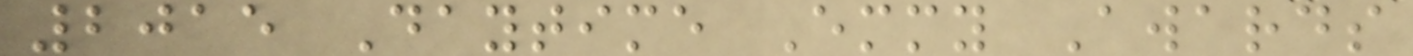2015 Daytime Emmy Awards
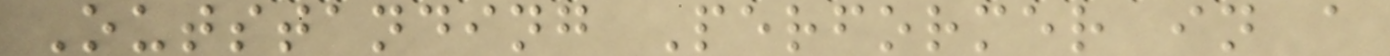Outstanding Performer in a
